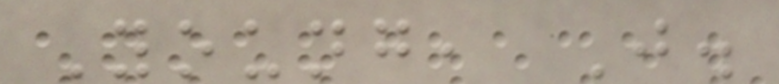Young, J.
